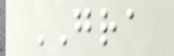GRA
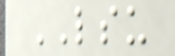LSU
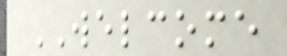WELCOME
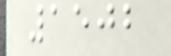1502
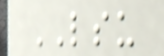LSU
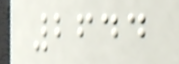2644
